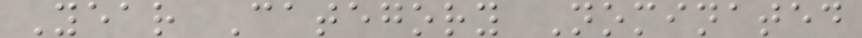Year Category Nominated
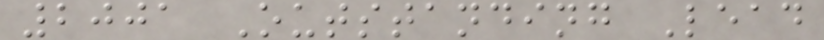2001 Outstanding Lead
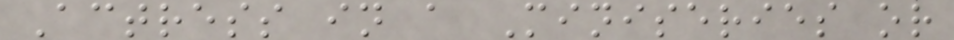Actress in a Miniseries or
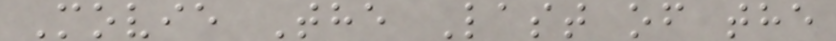Movie The Last of the
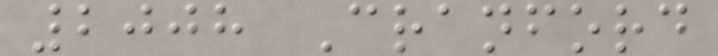2008 Cranford
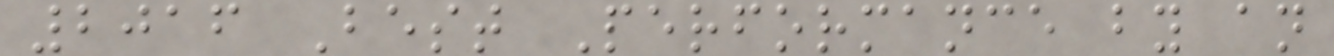2016 Best Performance by an
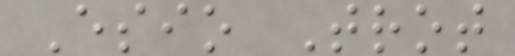Esio Trot
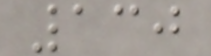130
